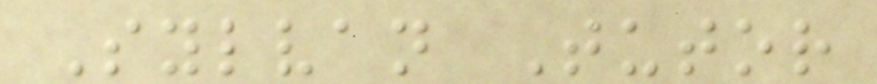Sylvan Tutor
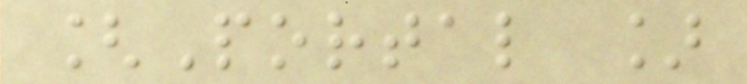[Portal ]
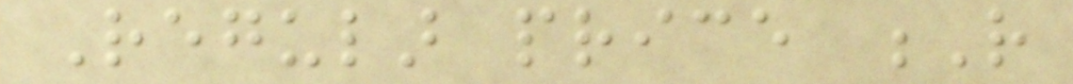Regular price R
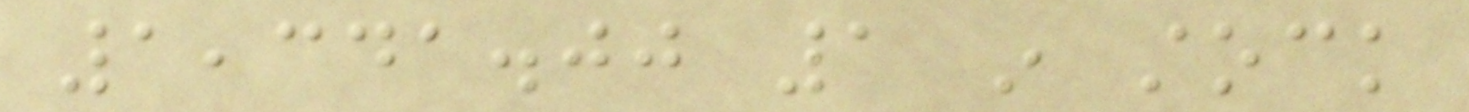1,341.00 1 in stock
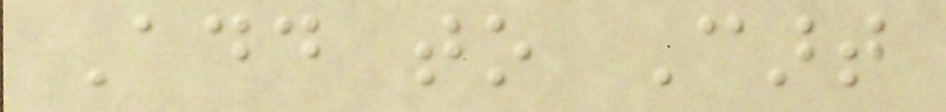Add to Cart
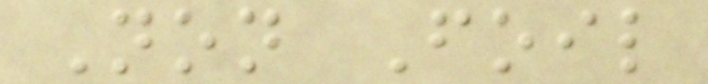Non Foil
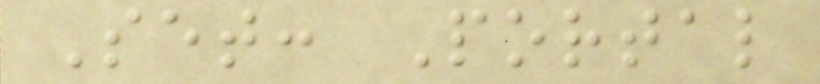Set: Portal
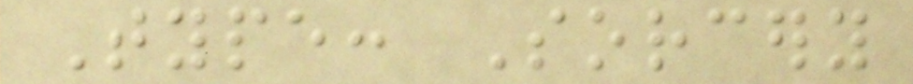Type: Sorcery
